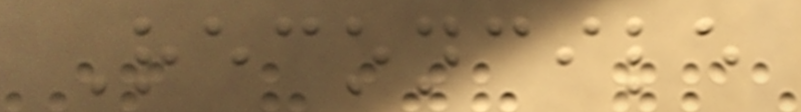Reconcile
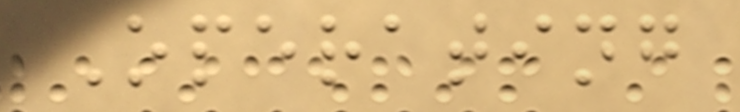Operating
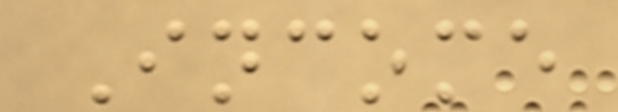Income
